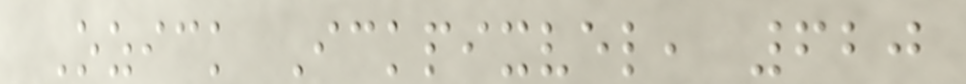Ozick Ickpixvel, 620
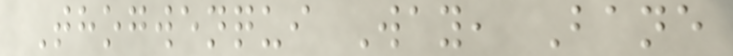Thogwenqui Way, Bane
